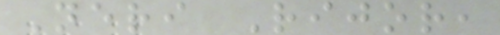Neri Rijor,
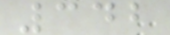342
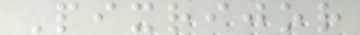Pixrijor
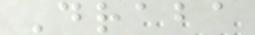Draba
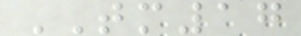TM17
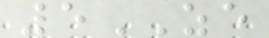5ZE
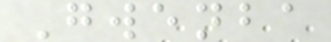Gwenba
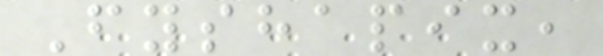Fyshapix,
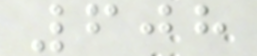608
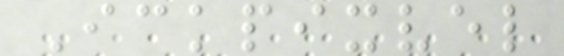Ickpixvel
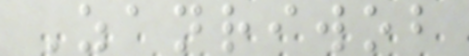Zanriwob
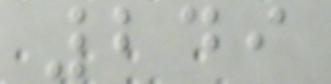249
